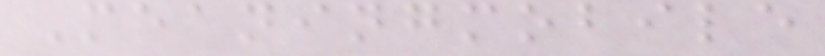Meaningmobile
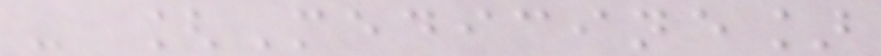- [Medicine]
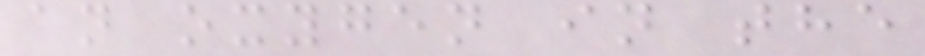an oxygen in the
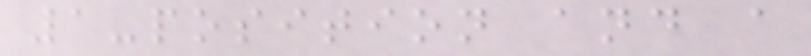1-position and a
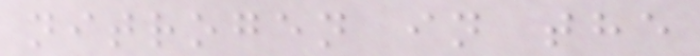nitrogen in the
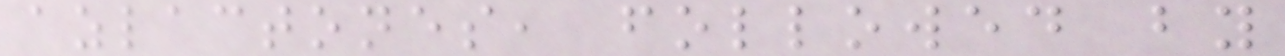azlactones, followed by
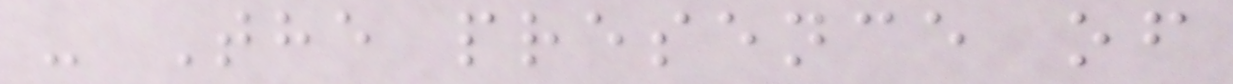- The presence of
